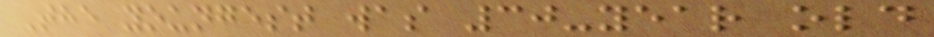The youngest was 30-year old
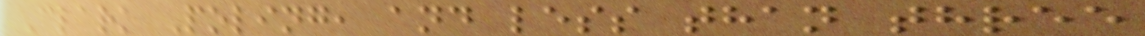Clark Poling, and less than three
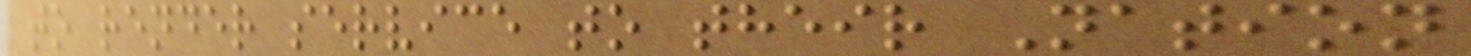to render service to their Nation
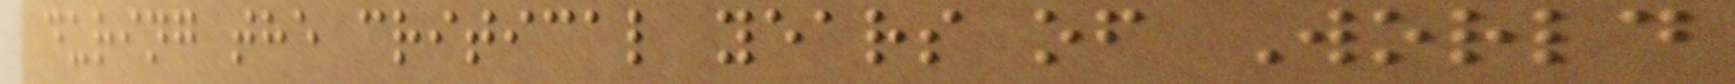during the critical years of World
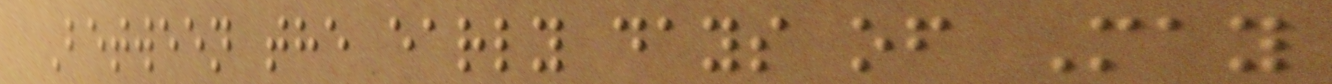Between the early days of May
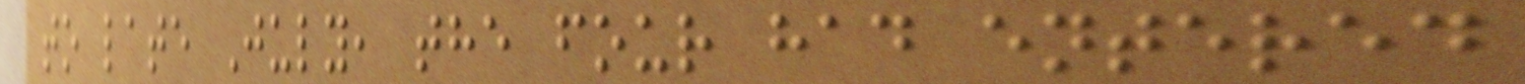to late July, the four had entered
